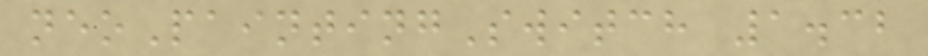neoPaintingSwitch 1.32
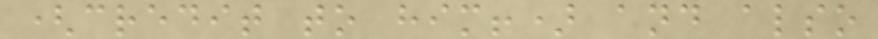(credit to him!) and also
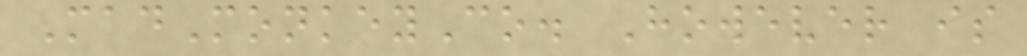MadMonkeyCo. However is
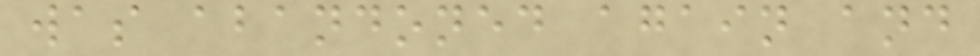was abandoned again and
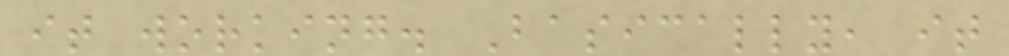it working. Basically, it
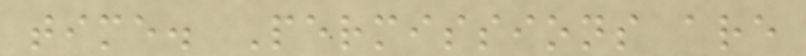time. Permissions are
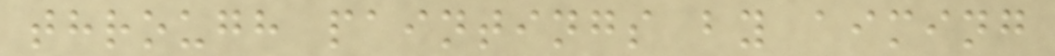through paintings by aiming
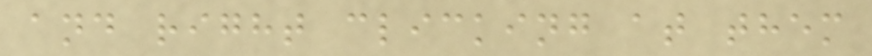and right clicking at them
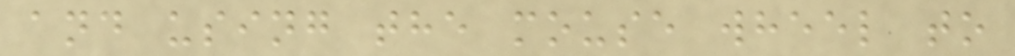and using the mouse wheel to
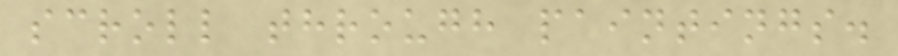scroll through paintings.
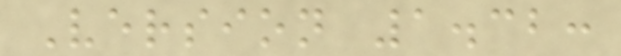Version 1.32:
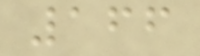166
